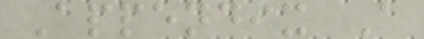Appendix A
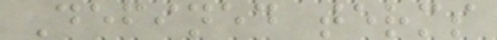Defined terms
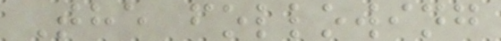The following
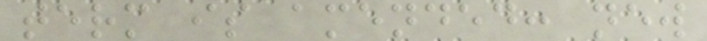term is amended: new
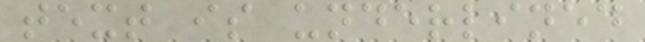text is underlined
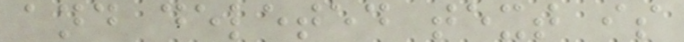and deleted text is
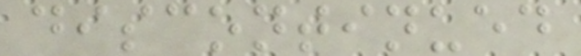discontinued
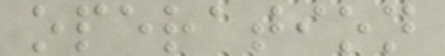operation
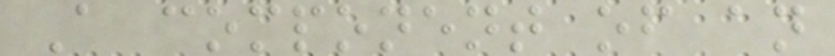A component of an
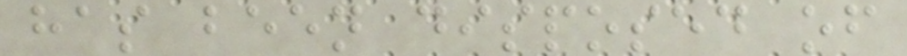has been disposed of
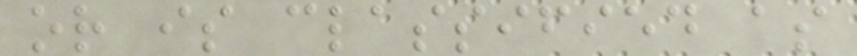or is classified as
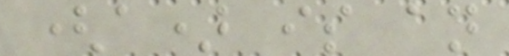(a) is an
